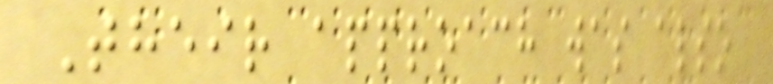Their approach was also
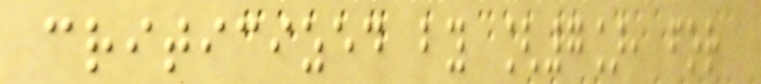criticized by [7], for
